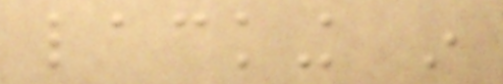lacking in
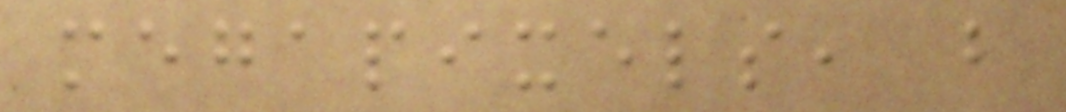megapixels, but
